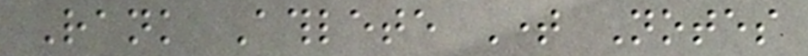Rank Athlete Time Notes
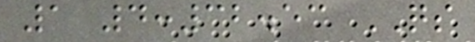1 4:32.53 QS
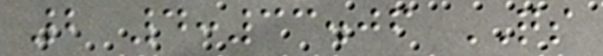2 4:33.06 QS
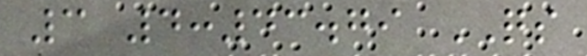3 4:43.79 QS
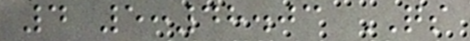4 5:48.03 QS
